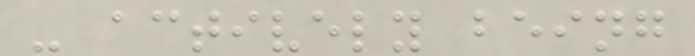- actively being
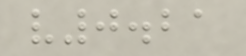v0.21
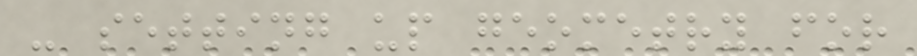- setting up geometry for
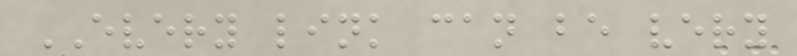EVERY link can be very
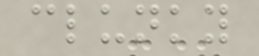clunky
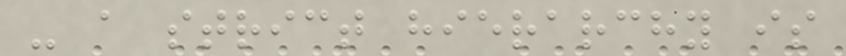- a strict hierarchy is
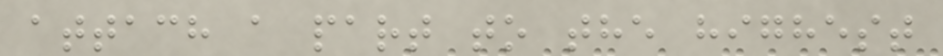attach a part to the highest
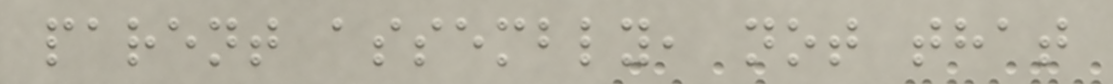parent assembly, not that
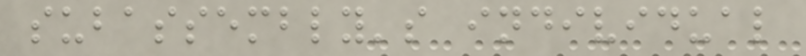subassembly's individual
